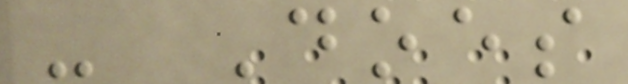- Does
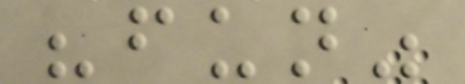"fun"
